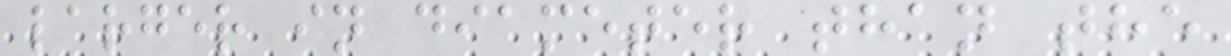larger in diameter than the
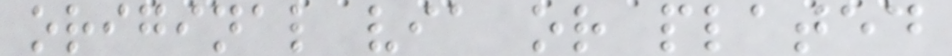original via or plated
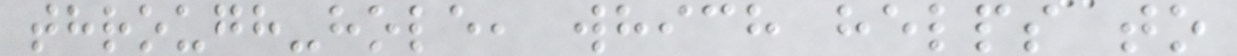through-hole, which helps to
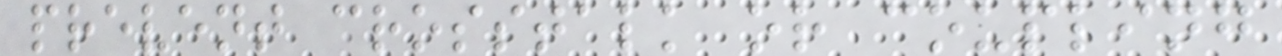prevent crosstalk or coupling
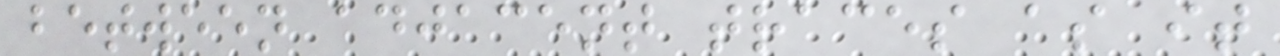between adjacent traces as it
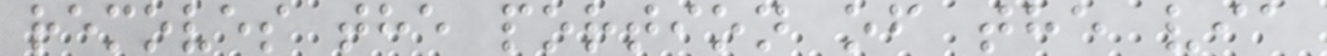removes the portion of the via
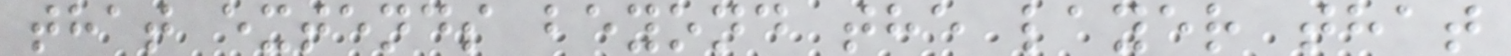that extends beyond the layer that
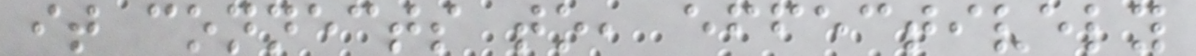it connects to, effectively
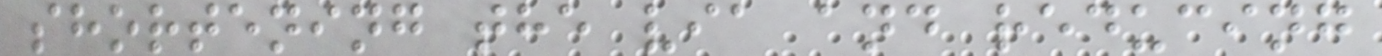shortening the via and reducing
